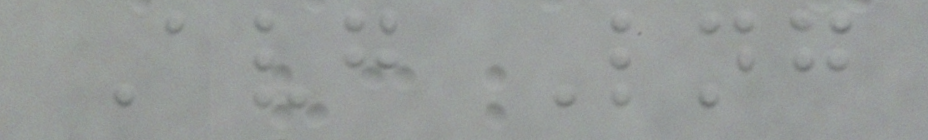Avg Lng
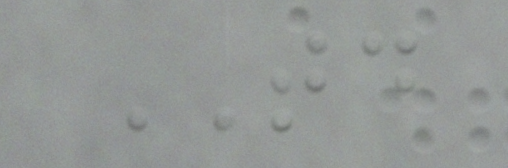TD
